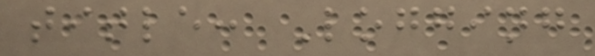title: Logging
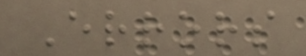Errors
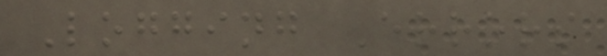Logging Errors
